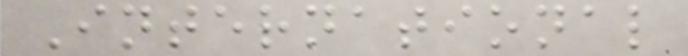International
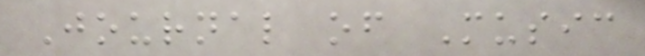Journal of Music
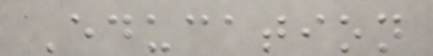Education
